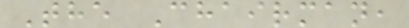The Chairman,
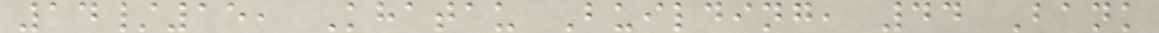14/15, Khatau Building, 44 Bank
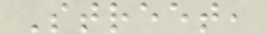Street,
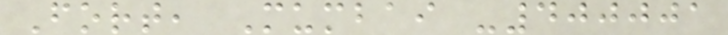Fort, Mumbai -400001
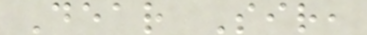Dear Sir,
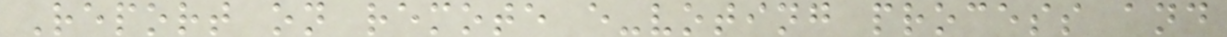Report on remote e-voting process and
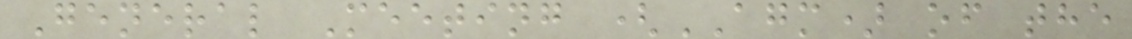General Meeting (AGM) of the
